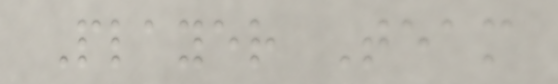Player Team
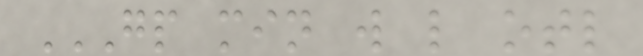GP MIN W L OTL
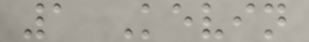1 Kevin
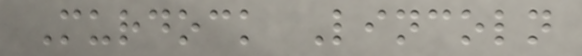Murdock Lincoln
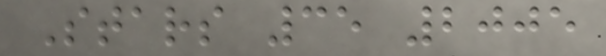Stars 35 2005
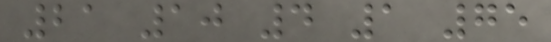21 10 4 1 75
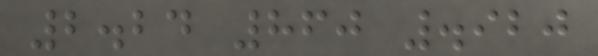2.24 860 .920
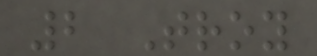2 Troy
